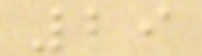29
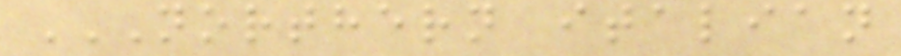NORTHERN ITALIAN
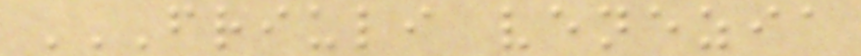FRIULI VENEZIA
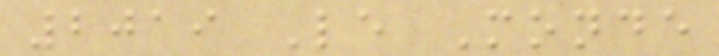2019 Le Monde
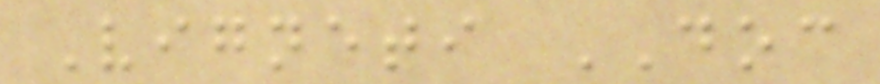Vigneti DOC
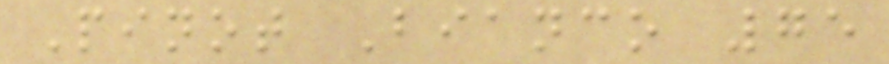Pinot Bianco 75
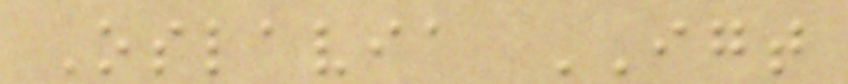Oslavia IGT
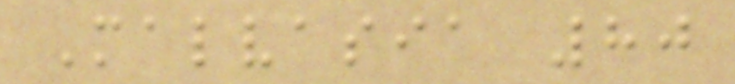Malvasia 80
